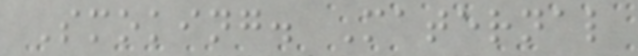Smoking. Maternal
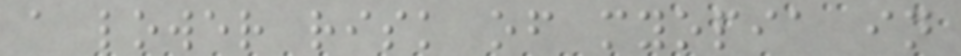a lower risk of myopia in
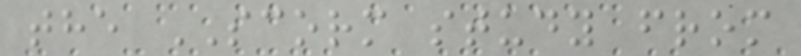the SCORM study from
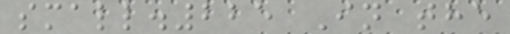small.225 In the
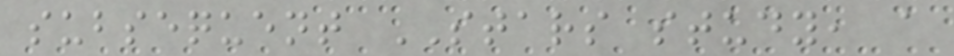subsequent STARS study, a
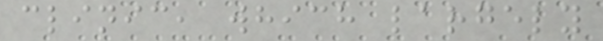clinic, which largely
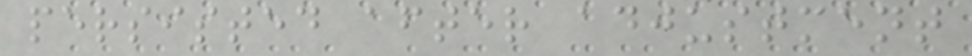persisted after adjustment
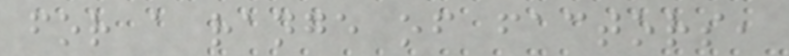for a range of factors,
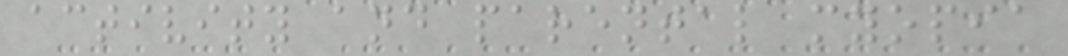activity and parental myopia
